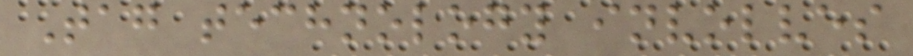Tag technology involves
